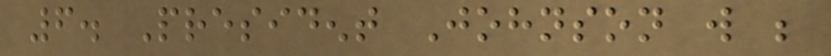6. President Johnson will be
